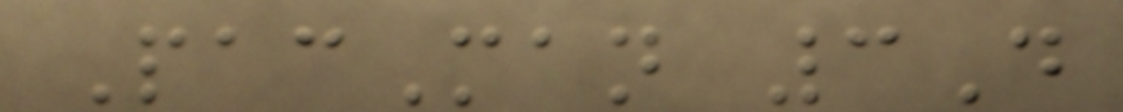PacMan 3D
